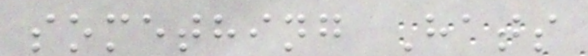something Hats
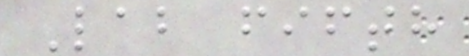Lab fifth
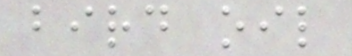bird oil
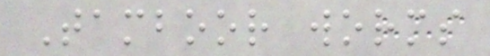Tamboor worms
